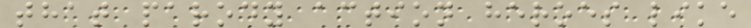that parody action heroes like
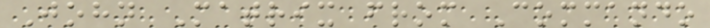John Matrix from Commando
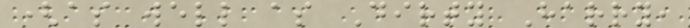(as well as Dirty Harry,
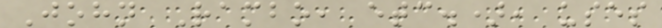John Rambo, etc.), uses
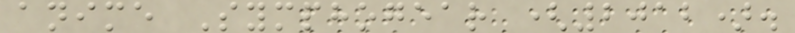anime Symphogear (2012).
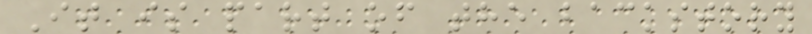It is part of the backstory
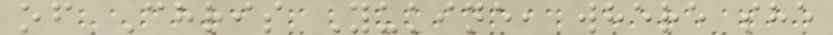of Chris Yukine, where she
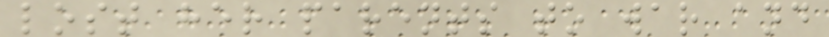lost her parents to war and
